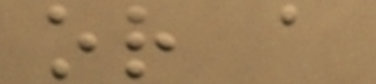or a
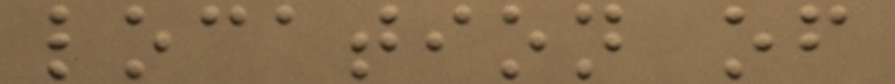location of
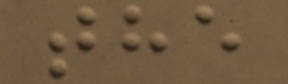the
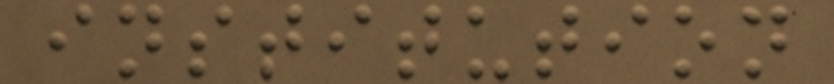institution
